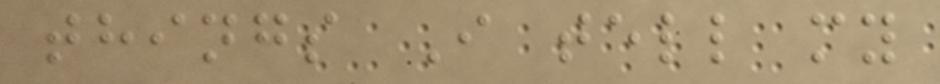things I tell my
